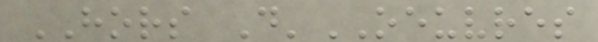HORS D'OEUVRES
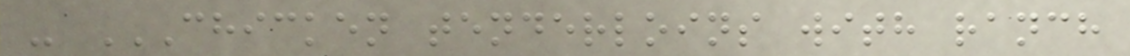- CHICKEN TENDERLOINS WITH RANCH
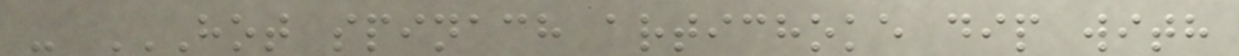- HOT SPINACH ARTICHOKE DIP WITH
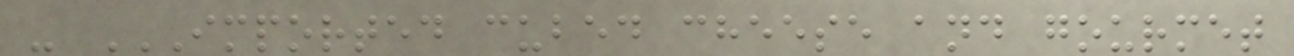- IMPORTED CUBED CHEESE AND GOURMET
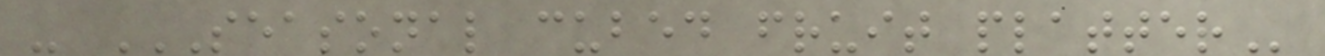- SEASONAL CUBED FRUIT PLATTER
